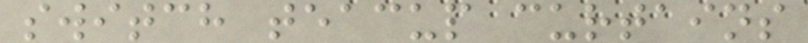switch teacup curtains
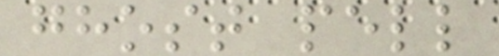ghost pell
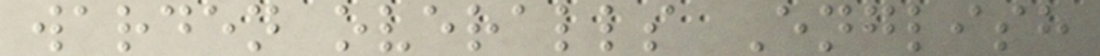warden overalls English
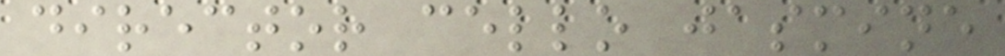director cello jasmine
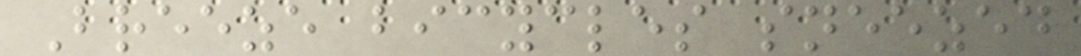Breeze bicycles sneezed
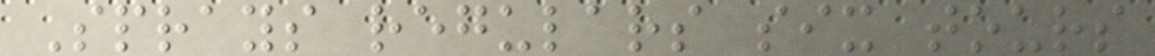Sprays regulars six tours
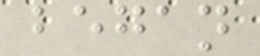began
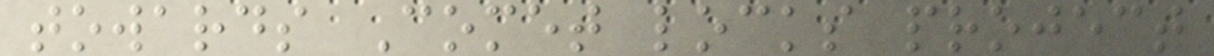towards Comet locks project
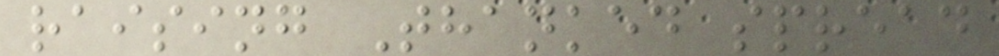raising Thanked spread
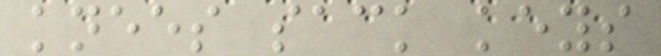knees sack keys
